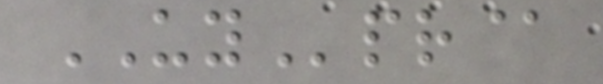UYpr@
